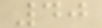40
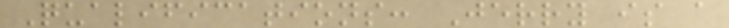Qualifications: Jerry is a
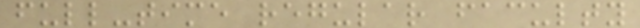full-time regular faculty
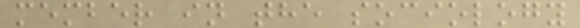member in the sociology
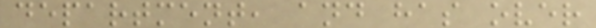department, and has over
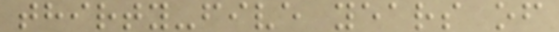thirty-five years of
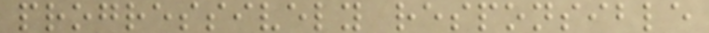progressively responsible
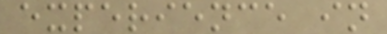experience in
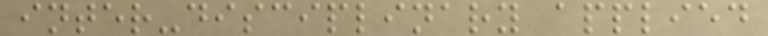inter-disciplinary applied
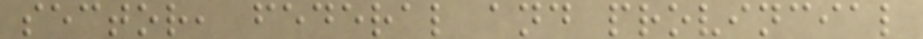sector, federal and provincial
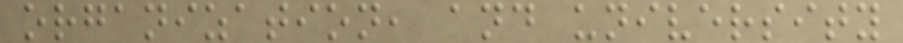organization, and university
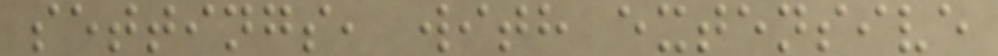settings, with extensive
